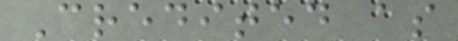Credited as
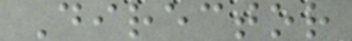Director
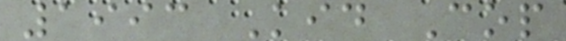1993 Kid Cop
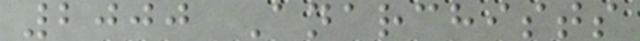2000 Anarchists
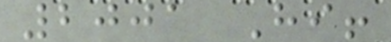2001 Hi!
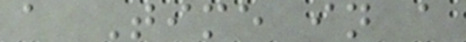a Time in a
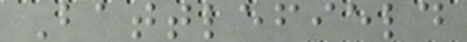Battlefield
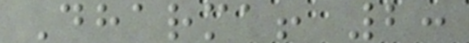Dharma! 2:
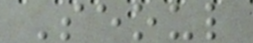Seoul
